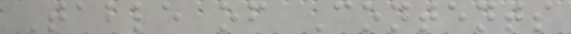Table of Contents
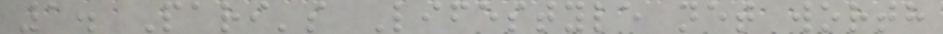1. Pari's Lifestyle net worth
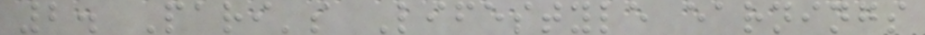2. Pari's Lifestyle earnings
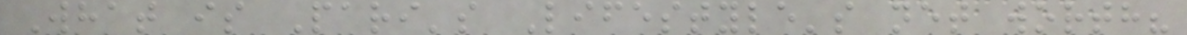What is Pari's Lifestyle's net worth?
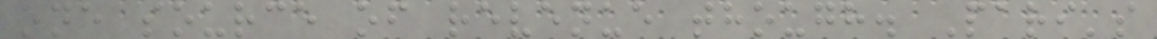one source of revenue though. Pari's
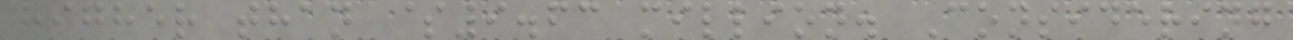higher than $9.63 million. Considering
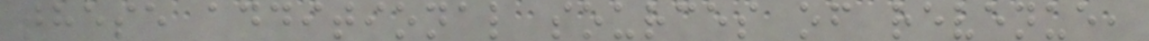these additional sources of revenue,
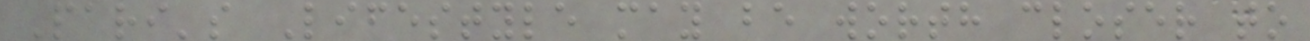Pari's Lifestyle may be worth closer to
